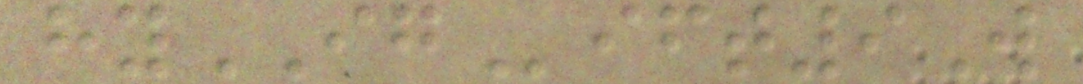hyIGift9W
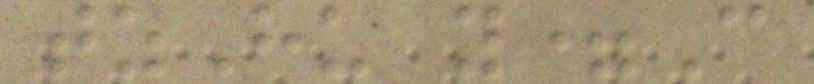tzHu y=C
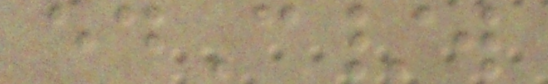edC/w
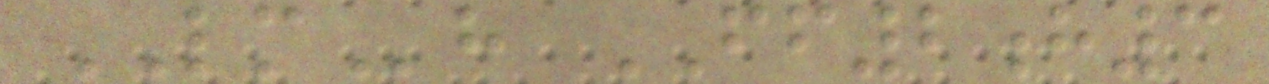LMh FF2h3
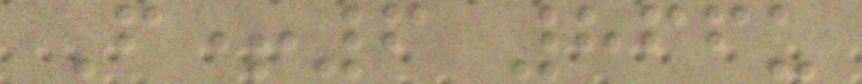F+6 866u
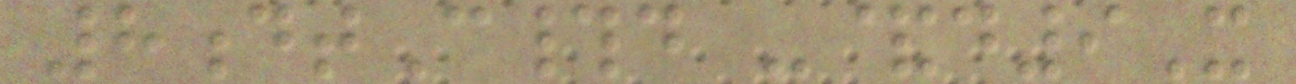8dtC#d -&d9X
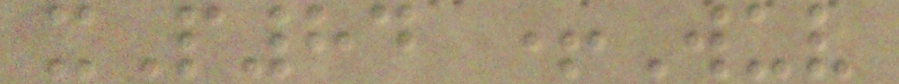xP84 +Wuv
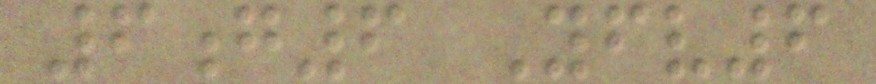6g6 Yfv6
